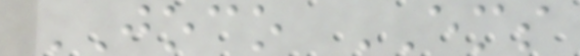JOCO EMS
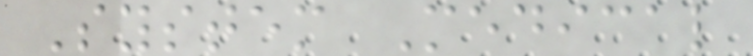System Medical
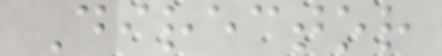Director
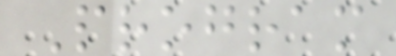Program
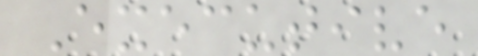Executive
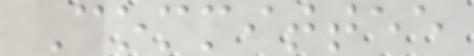Committee
